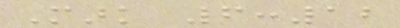Mark 6:12
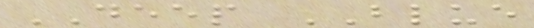DEEP BLUE
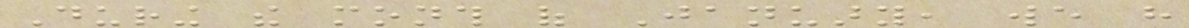During the month of January, we have
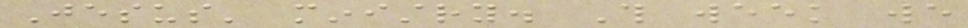Jesus' ministry. This week we
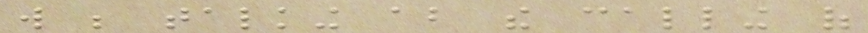will be talking about the calling of
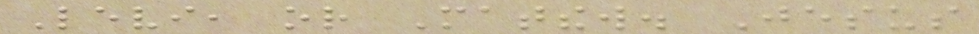Levi, or Matthew. Jesus
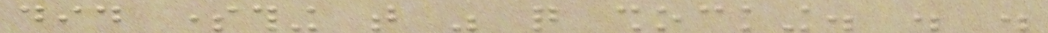did something that was quite shocking. . .
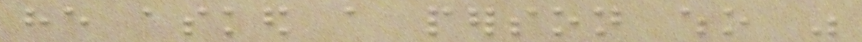he asked a person who was
